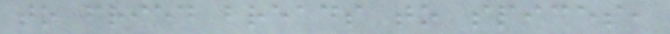to fried breads to spices,
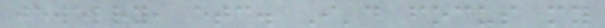jewelry, etc. I'd focus my
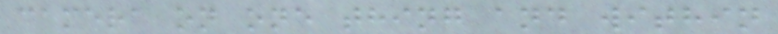camera on one thing and within
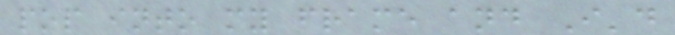pop into my frame and I'd
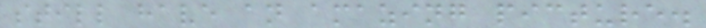still have an amazing picture.
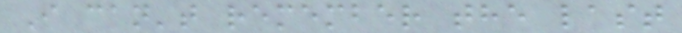I can't remember the last
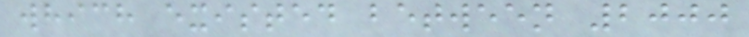which existed between 2000
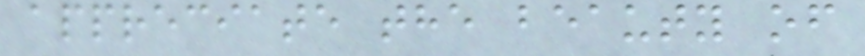appreciate the beauty of
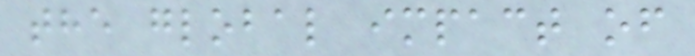the global impact of
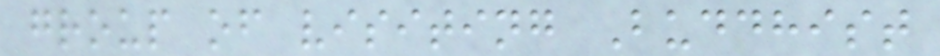group of visiting Buddhist
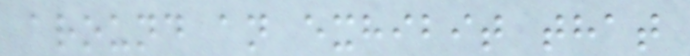around an exhibit that
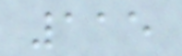115
